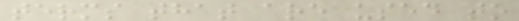terms that are used to
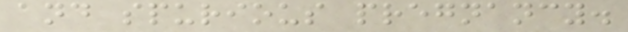and spurious pregnancy.
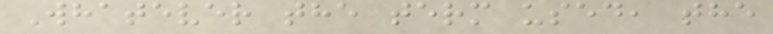Whatever the term used, the
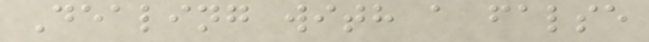Dealing with a false
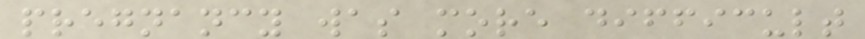pregnancy was more difficult
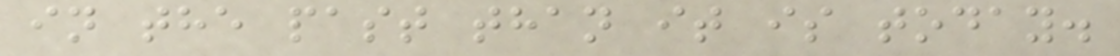in the past than it is today.
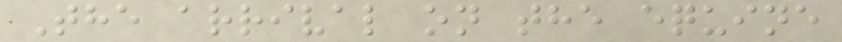The arrival on the equine
